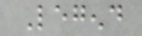Legend
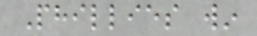Phillies win
